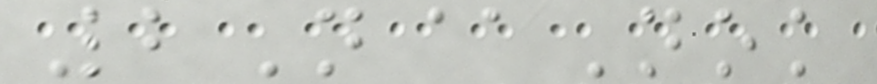2N@Nok
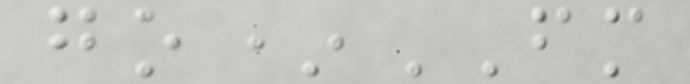go*FM
